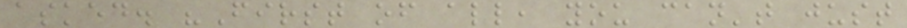asked. "First of all, you can't just
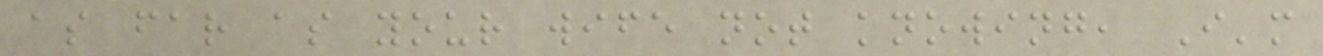as far as your wife not knowing, I'm
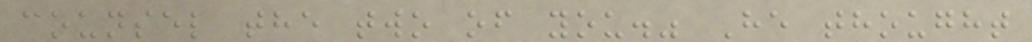counsel the two of you." He thought
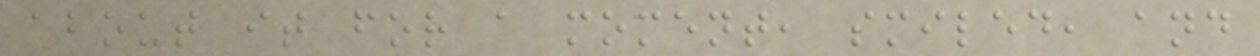about it for a moment, smiled, and
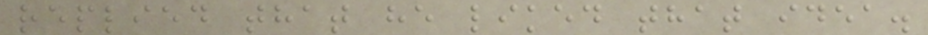replied that he liked that idea.
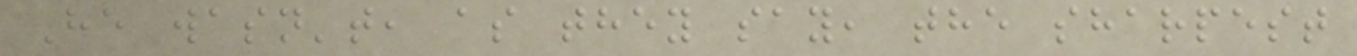He wasn't, as they say, the sharpest
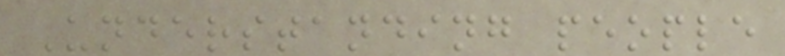Understanding people
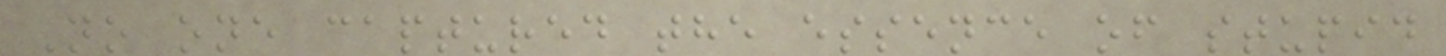No one captured the essence of stupid
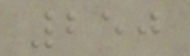250
